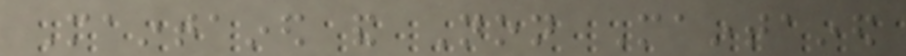Maintained and Non Maintained
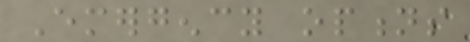Emergency options
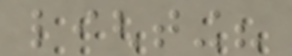lighting?
